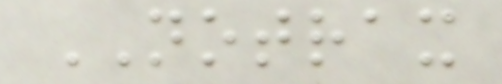NOTRAX
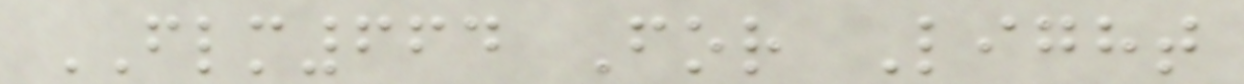FLM664 For Light
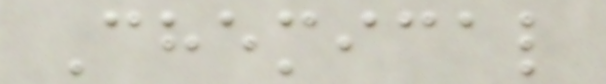Chemical
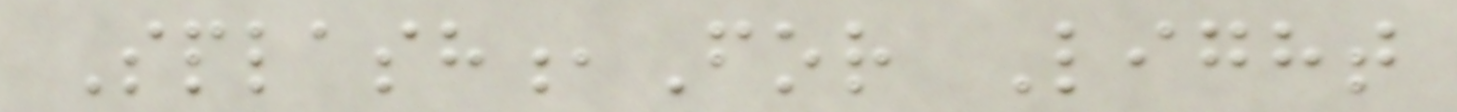Splash,For Light
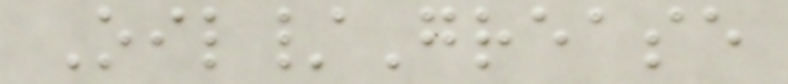Oil/Grease
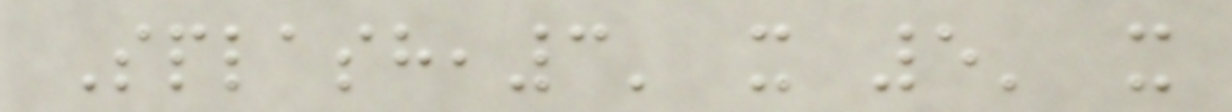Splash,3' x 5' x
